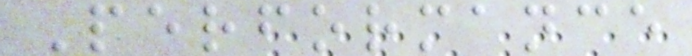Performance
